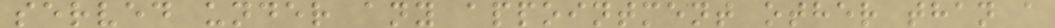served under any appointment other than a
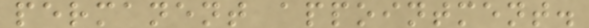permanent appointment.
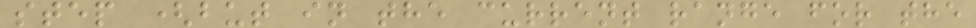step (but in the current range for the
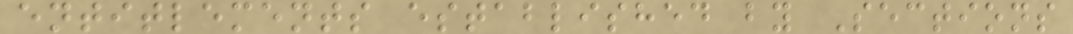entitlements established by Sections
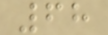68
